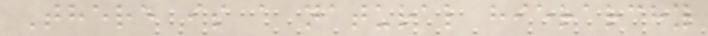There is a natural hierarchy
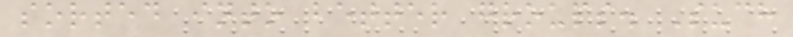sorted into better groups. Such
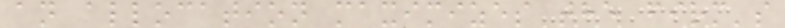an allocation maximizes the firm's
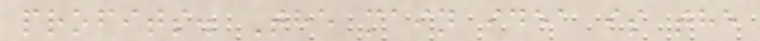profits. The main idea is the
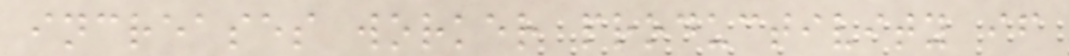increases worker productivity if
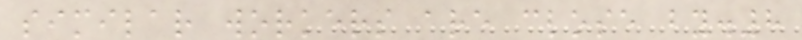similar workers are close by.8
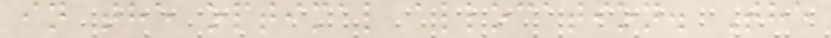in the optimal allocation. The
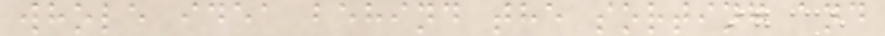whole idea behind the sorting and
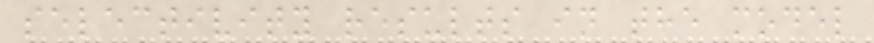selectivity results in the model
